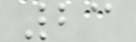23
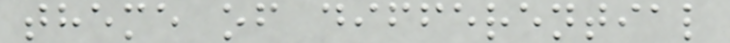theme of differential
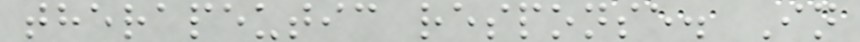therapeutic response. In
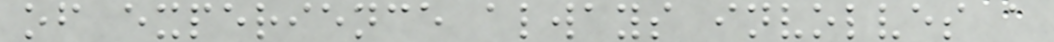of experience always involves a
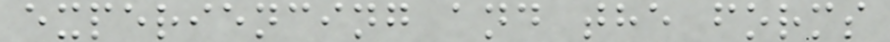experiencing and the forms
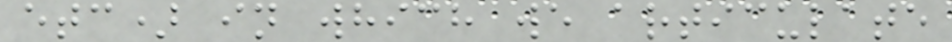etc) in which we articulate
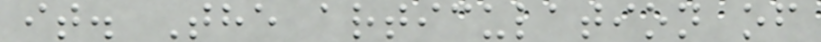it. The articulation of
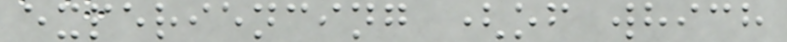experiencing (of which
